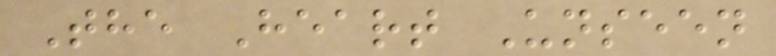The Heart Unseen
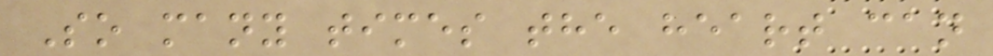So many times the heart can
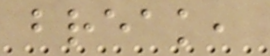break,
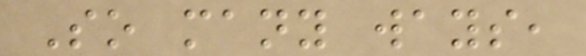So many ways,
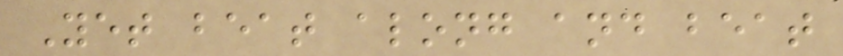Yet beat along and beat
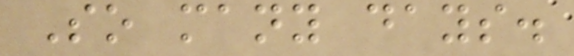So many days.
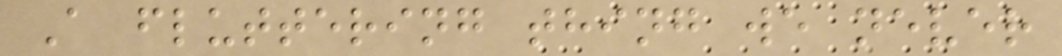A fluttering thing we never
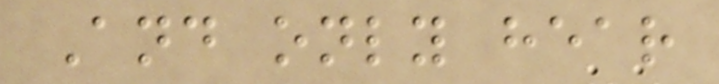And only hear
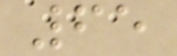65
